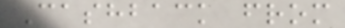Cashback from
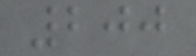200
